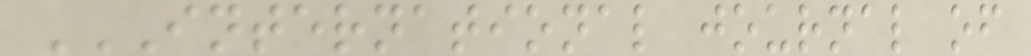INTERNATIONAL JOURNAL OF
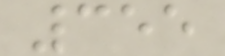355
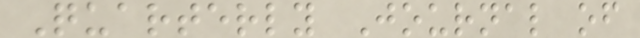Quarterly Journal of
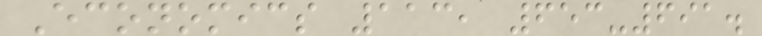Economics 113, 653-691.
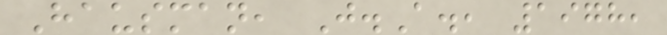Hausman, J.A., 1978,
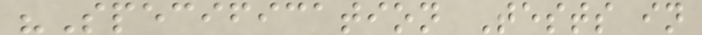"Specification Tests in
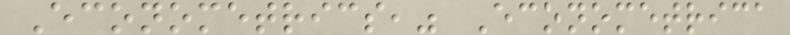Econometrics," Econometrica
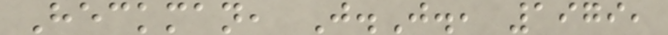Heckman, J.J., 1979,
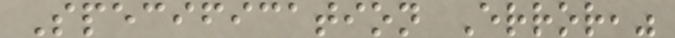Specification Error,"
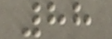88
